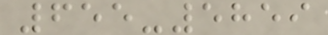655-5859
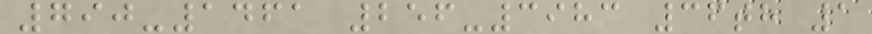790-1461 256-3983 36th 1
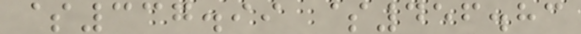$337.99 $456.83
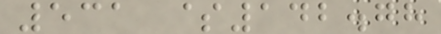531 $142.78
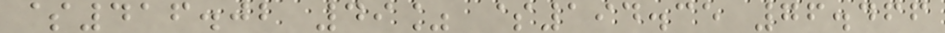$416.02 49% $194.35 76.466
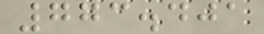773.401
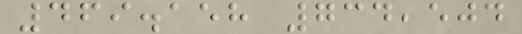469.158 734,504
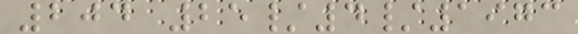204 25/4/1973
